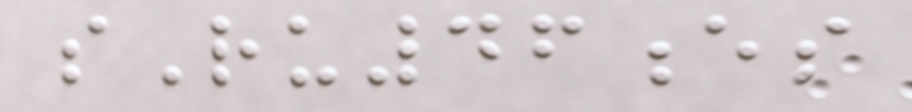sRu46es
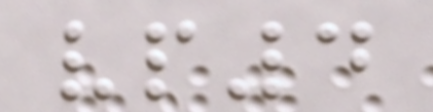vp4
